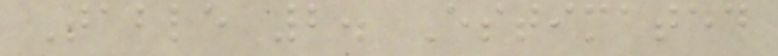Table 2. Estimated
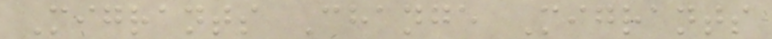Migrants Change Migrants
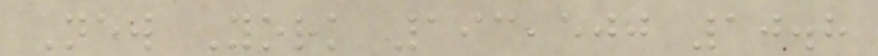New York 193,500 10.8
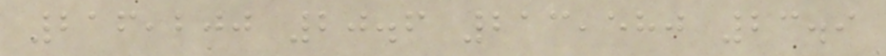216,200 20.6 213,580 23.9
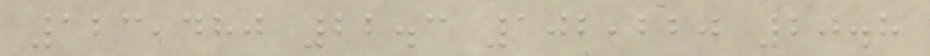123,480 22.3 102,220 20.8
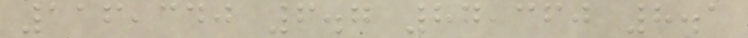116,340 6.7 84,360 8.1
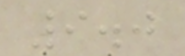9.0
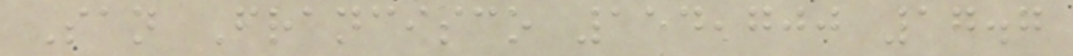San Francisco 154,700 17.7
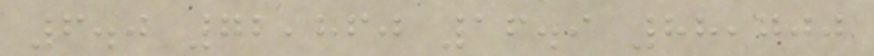6.0 72,860 16.9 88,700
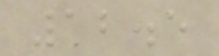12.5
